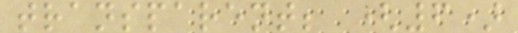transparent; (6)
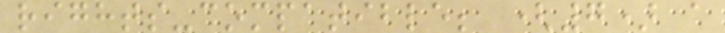rights-compatible; (7) a
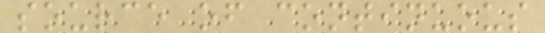source of continuous
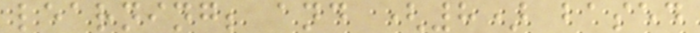learning; and (8) based
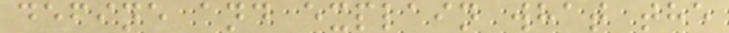define and explain what the
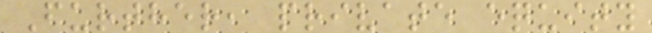Further, private equity
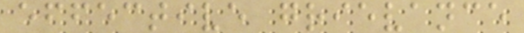effective grievance
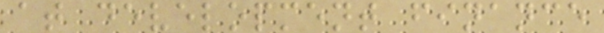at development finance
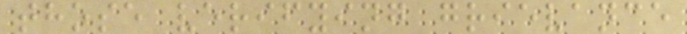those verifying grievance
